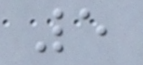5
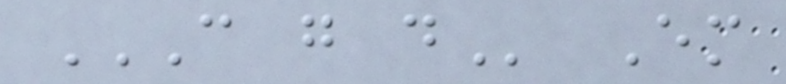C G D Em
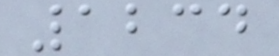1234
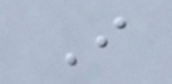I
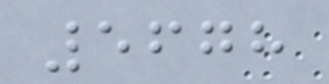5678
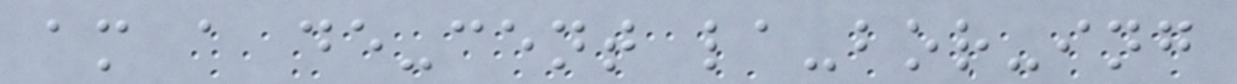am a de-cent la-bor-ing
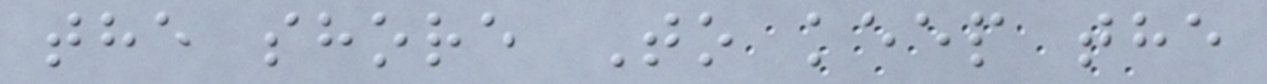the shore To keep the
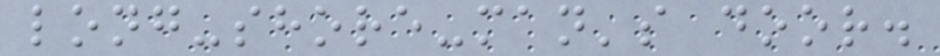long-shore-man's door.
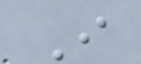I
